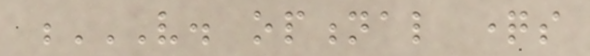V. OPTIONAL QUESTIONS
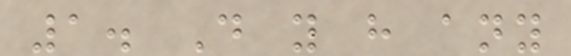1. Do you have any
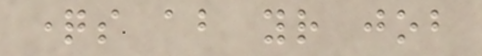questions about your job
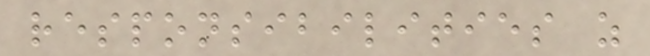responsibilities as
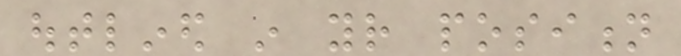outlined in your position
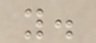you.
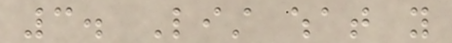3. List what you
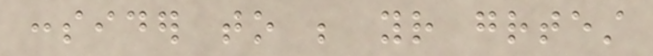consider to be your greatest
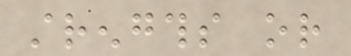strengths or
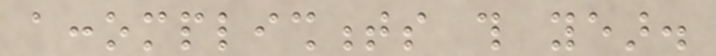accomplishments this year.
